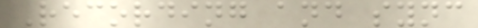Recording and sync
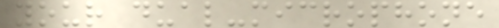your dual-microphone
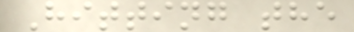Hitting the
